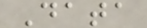Data
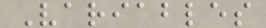Variables
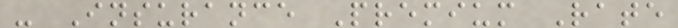- Insurance Premium Rate
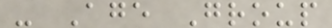- Age Group
